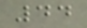44
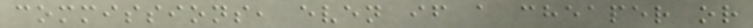commissions, even if a cheaper or
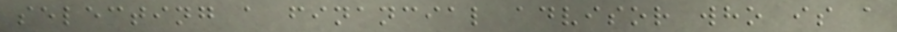selecting a financial advisor who is a
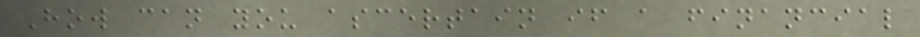How can you ascertain if a financial
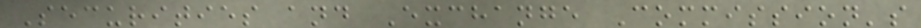Securities and Exchange Commission's
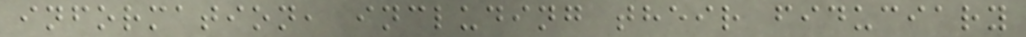information, including their fiduciary
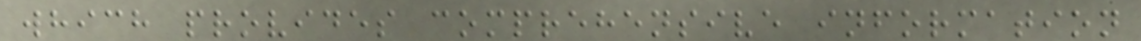which provides comprehensive information
